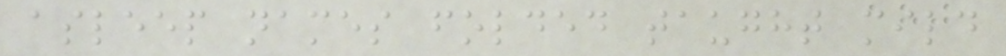asleep names folded taught mild
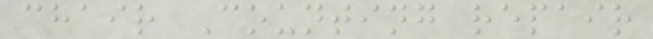chair Counting repair
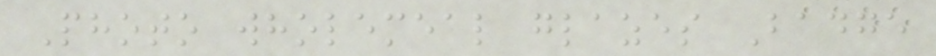Photo wholemeal glazes Badge
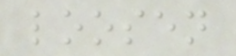loosen
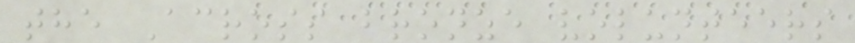the Across bronze volunteers
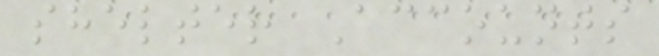shelter Accounts
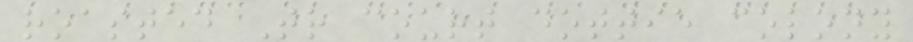roasted Tr court dottie colony
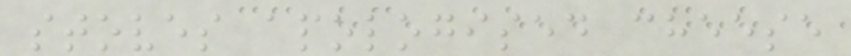stoves apologised cheese
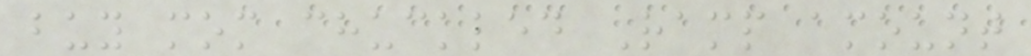buy mom chuckled Ramp amount
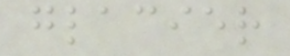glacier
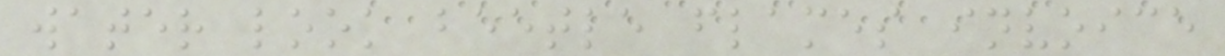water look beetle flames invoice
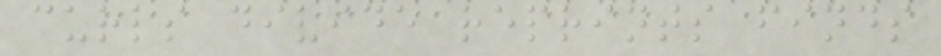curls divide reprints finds
